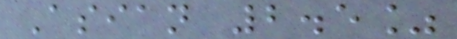Asian 2.5%
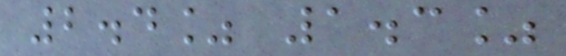2.4% 1.3%
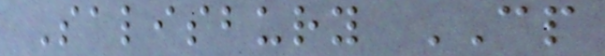Salisbury CP
